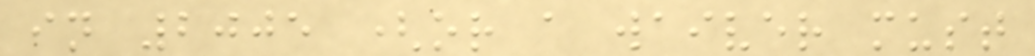in 2005 (or a waiver must
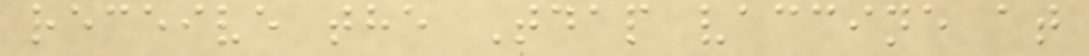receive the Tdap vaccine at
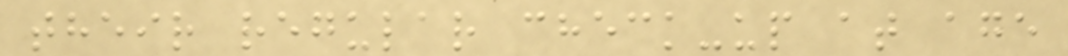their regular check-up at age
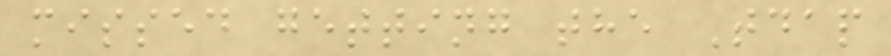missed getting the Tdap
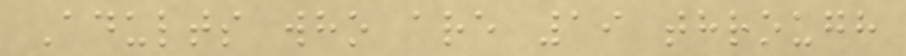Adults who are 19 through
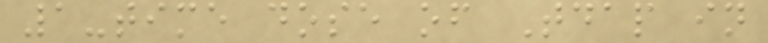1-time dose of Tdap in
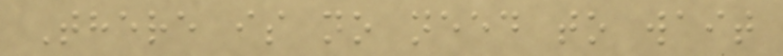There is no need to wait
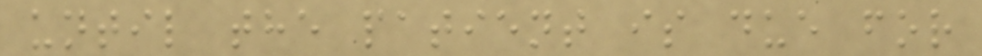until the patient is due for
